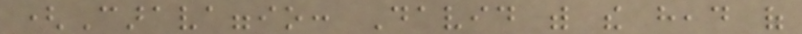(Caravaggio: David with the head of
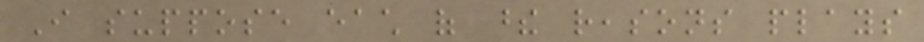I suppose each of these reasons plays
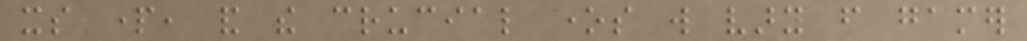its part, and the crucial ones will vary from gamer
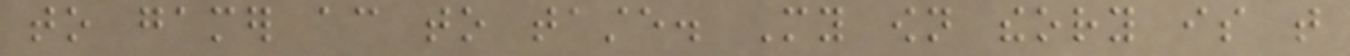to gamer according to taste. My own theory is that
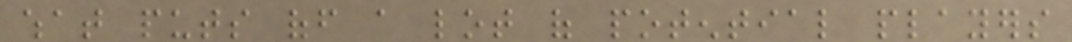what puts off a lot of potential players
